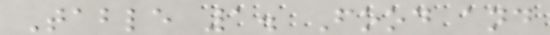Table 1. Food and
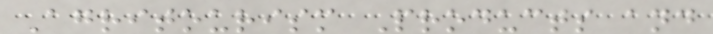Agritourism Products and
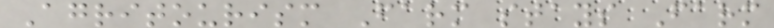Agritourism Farm stays Farm
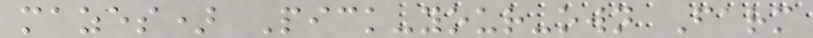mazes) Pick-your-own Farm
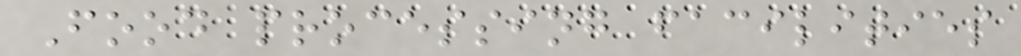Food processing facilities
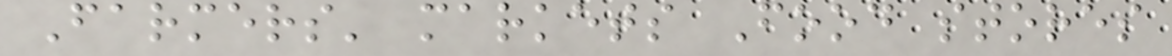Farmers' markets Food stores
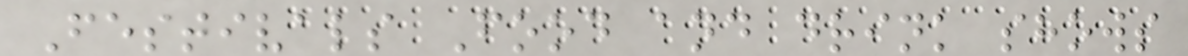Festivals Food and drink shows
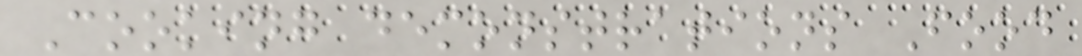Cooking demonstrations Food
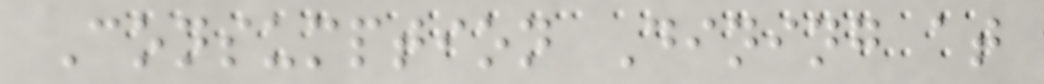Consumption Dining at
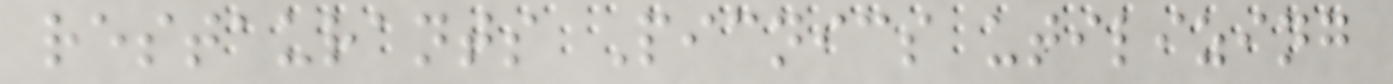restaurants Picnics utilizing
